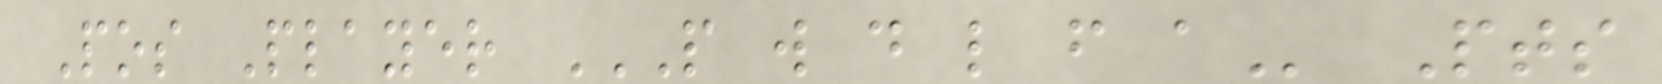Pos Player P W D L F A Pts
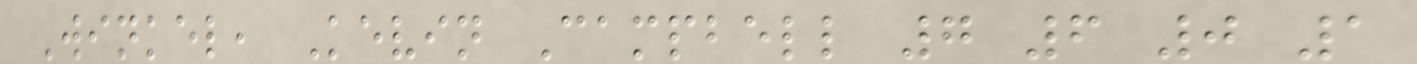Winkel, Kevin Campbell 7 6 0 1
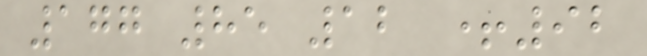177 85 12 +92
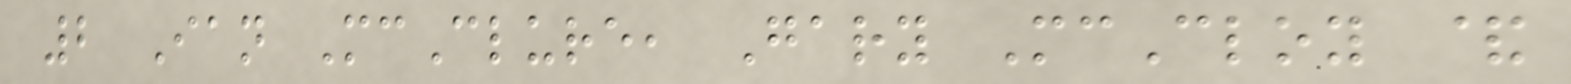2 Ian McClure, Gary McCloy &
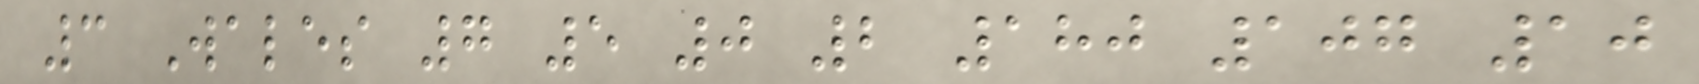3 Wales 7 5 0 2 180 107 10
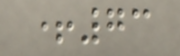+73
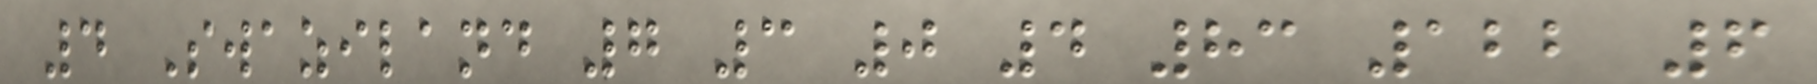4 Swaziland 7 3 0 4 83 122 6
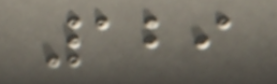129
